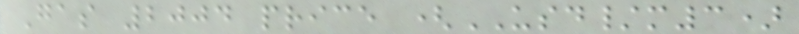Gas 2004 price (USD/m3)
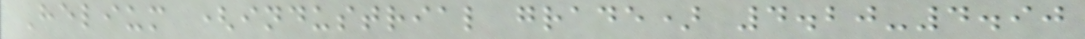Helium (industrial grade) 4.20-4.90
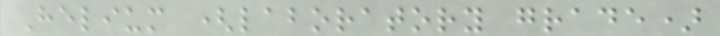Helium (laboratory grade)
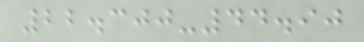22.300-44.90
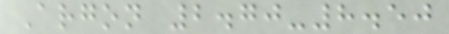Argon 2.70-8.50
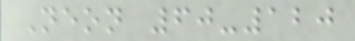Neon 60-120
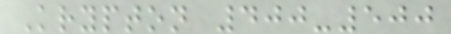Krypton 400-500
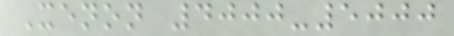Xenon 4000-5000
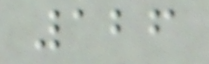126
